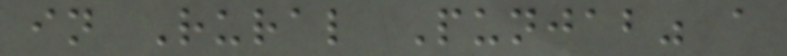in Rural Punjab" a
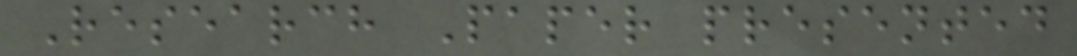Research Paper presented
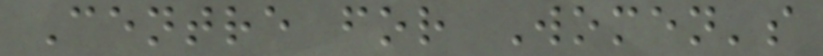Centre for Women's
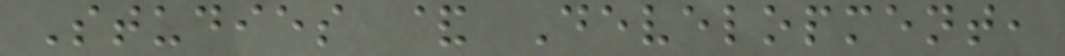Studies & Development,
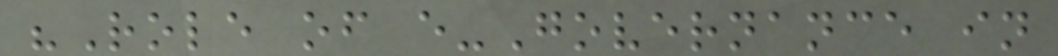"Role of e-Governance in
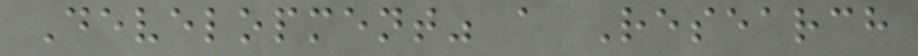Development" a Research
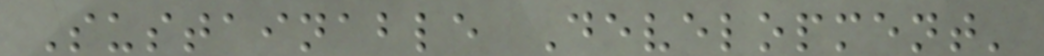Sustainable Development'
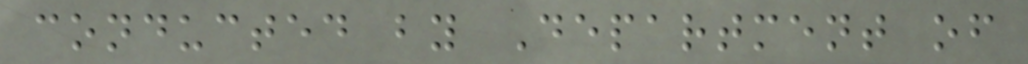conducted by Department of
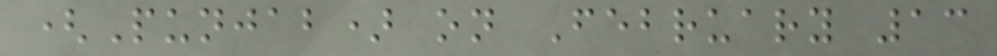(Punjab) on February 13
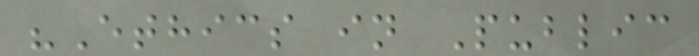"Ethics in Public
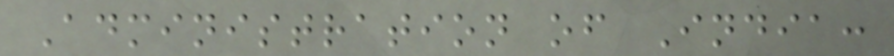Administration of India:
